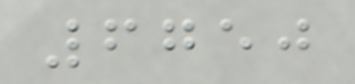6750
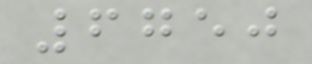6750
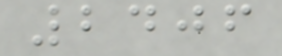2406
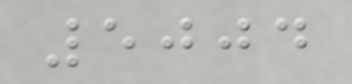5004
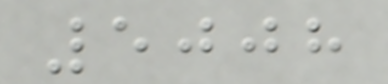5008
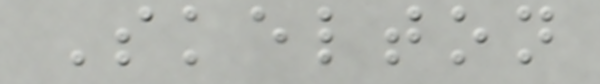Skelton
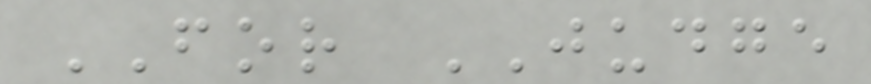FOR JUDGE
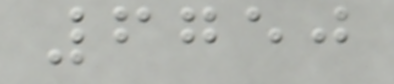6750
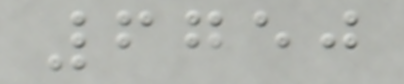6750
